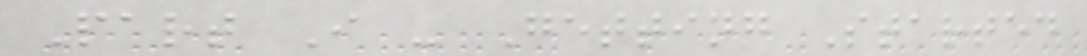Part I - Getting Started
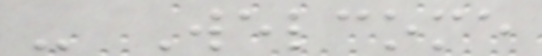- Welcome
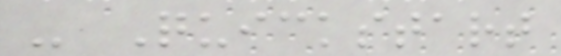- Quickstart
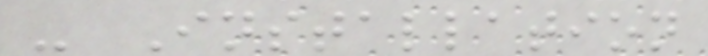- Installation
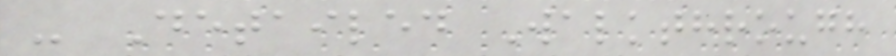- Detailed Walkthrough
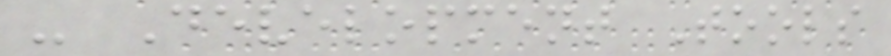- Development Tools
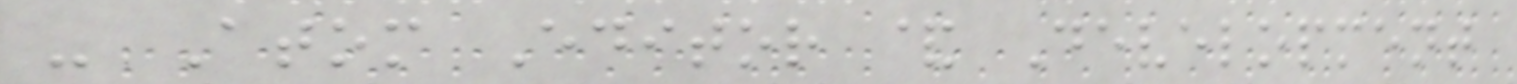- Atom Editor & Development
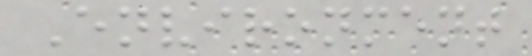Environment
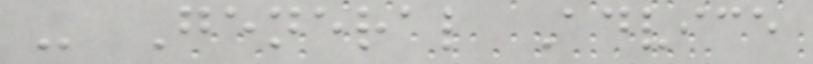- General Advice
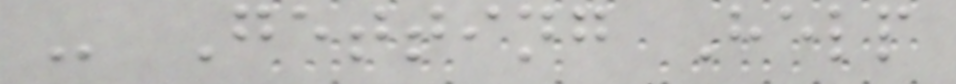- Getting Help
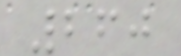260
